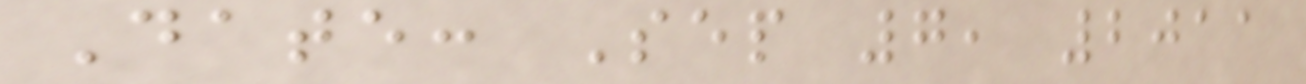Date: Sep 7, 2011
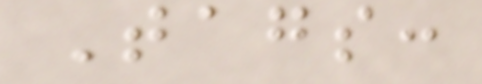Tags:
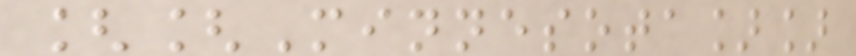[[Minnesota]]
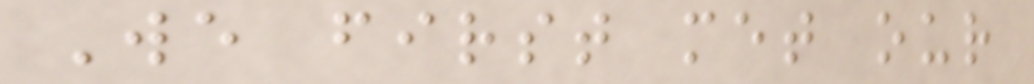We first met our
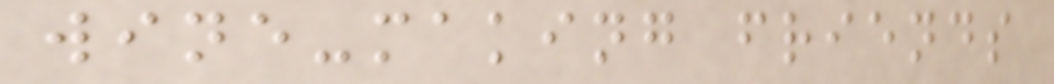wine-making friends
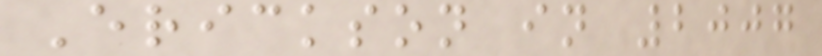Erickson in 2007
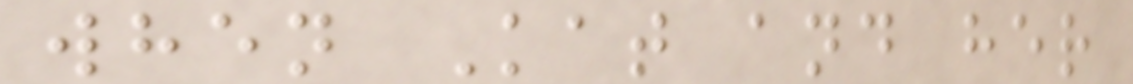when Kat and her
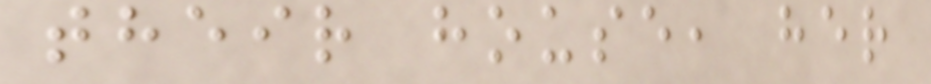their house, her
